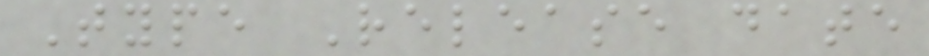Type Release date
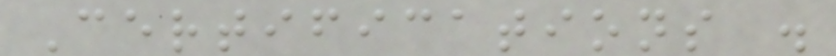Certifications .
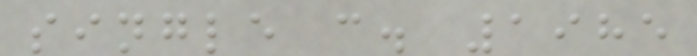single c. 1985
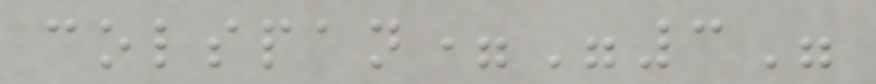colspan="3"
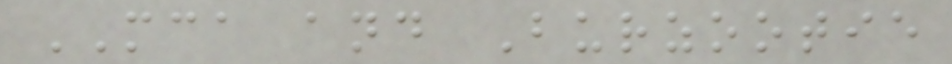MCA and Burzootie
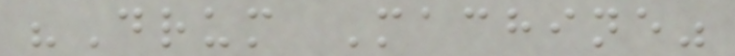"Drum Machine"
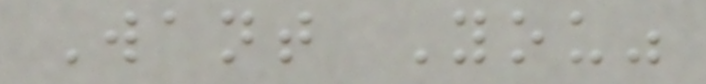Want You"
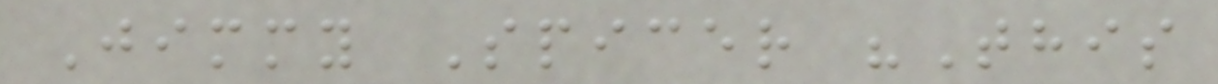Jimmy Spicer "This
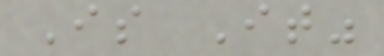Is It"
